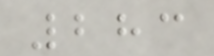283
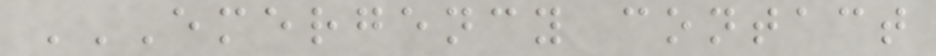EMERGENCY CONTACT
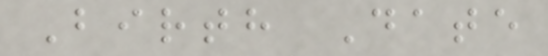Birth Date
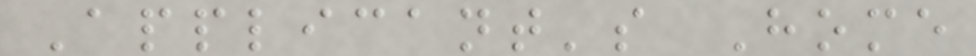Applicant's Home
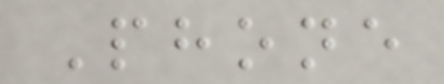Phone
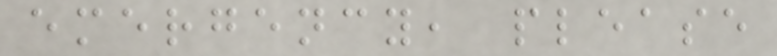emergency, please
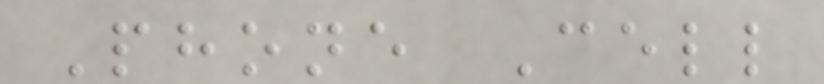Phone Cell
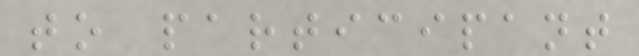to participant
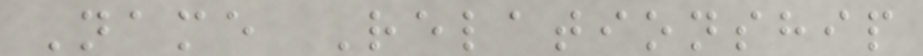Name Relationship
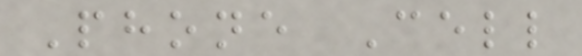Phone Cell
